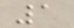1
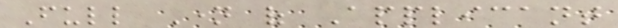Full Name of Applicant
